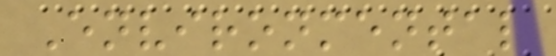Environmental
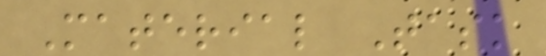Material Task
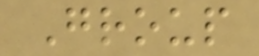Group
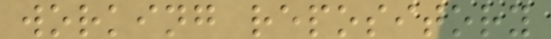working repository
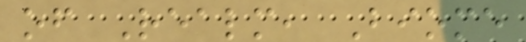of Realm, Biome
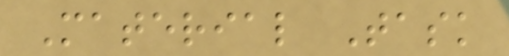Material Task
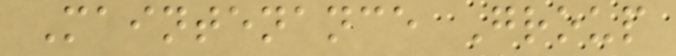Maintenance Group
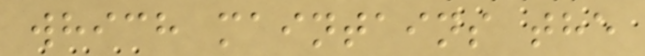which maintains the
